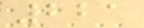221
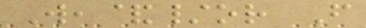W,&/or F
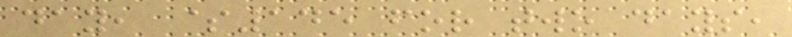day, $145 for two days,
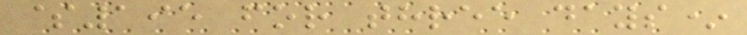$195 for three days*
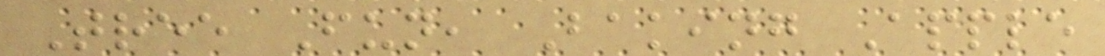Tree Fun, Baking Apple
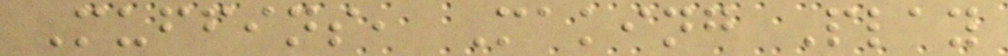Muffins, Making Play
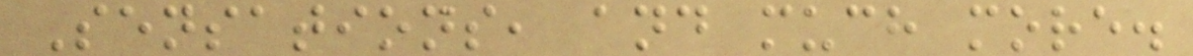Sensations, and much more.
